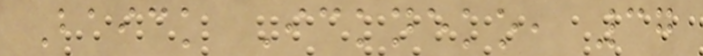Baick Ickneko, 37
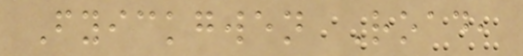Fyickgwen Road,
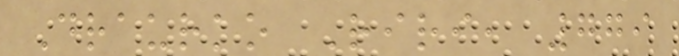Draurko Riri, 779
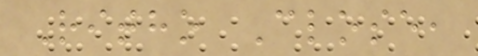Ritho Close,
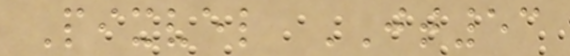Pixvel JT53
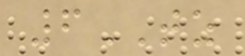6TZ
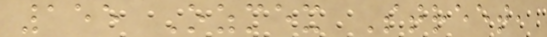155 Ozmex Street,
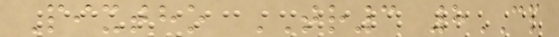Pixtho TR3 8CP
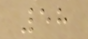58
